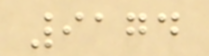9174
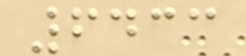6433
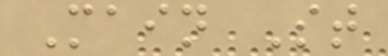Main St
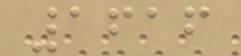1616
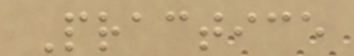Practice
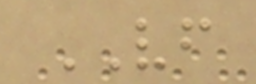VF
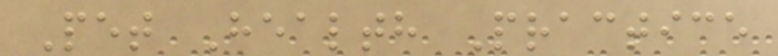Pet Health Practice
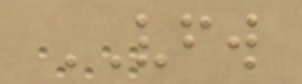VFW
